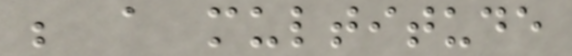be a multitude
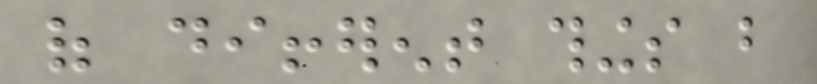of different things but
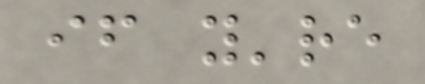if you're
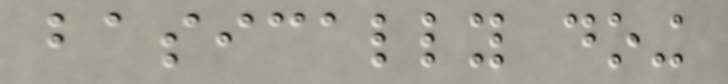basically doing
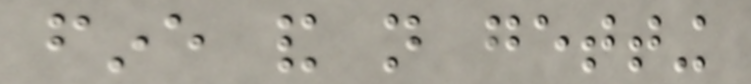fine and not getting
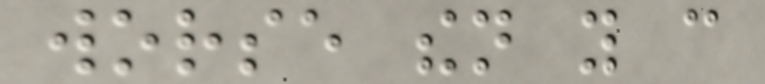worse then you can
